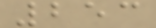253
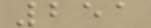251
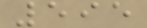595
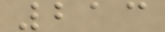213
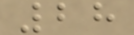28
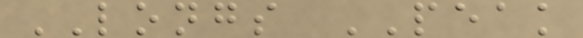LONGS PEAK
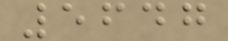5647
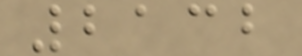2132
